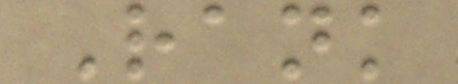Rank
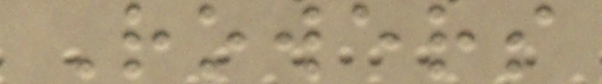Rowers
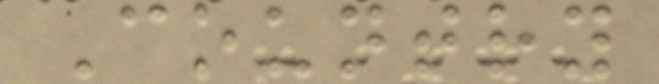Country
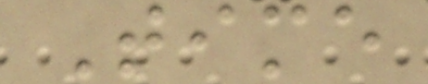Time
